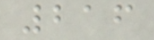216
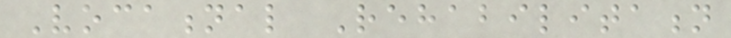Vocational Rehabilitation
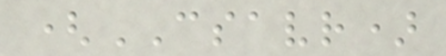(CSAVR)
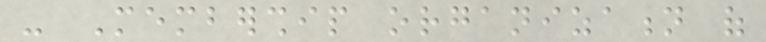- Membership organization of
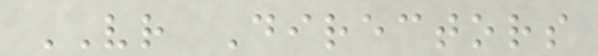VR Directors
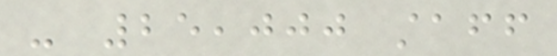- 25,000 staff
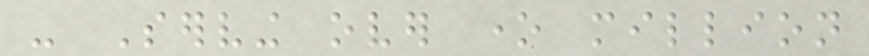- Serving over one million
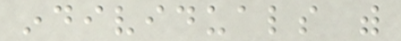individuals with
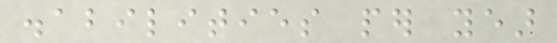disabilities per year
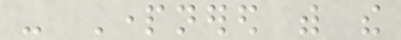- Partnered with the
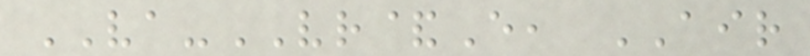VA-VR&E, AIR
